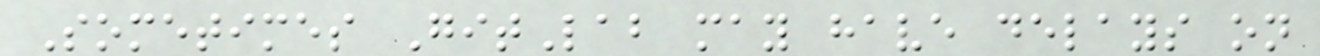Sometimes GitLab may have delays on
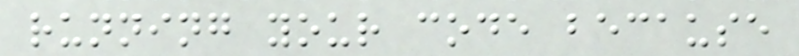running your code because
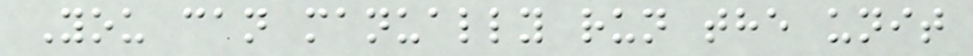You can manually run the unit
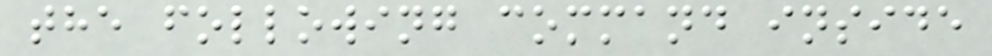the following command inside
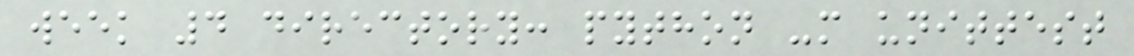week 4 directory: python -m unittest
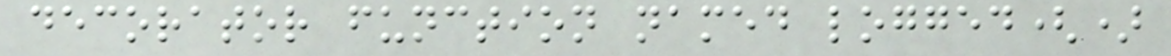decorator function named logged()
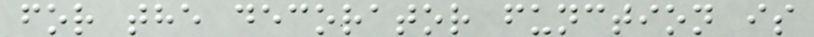for the decorator function is
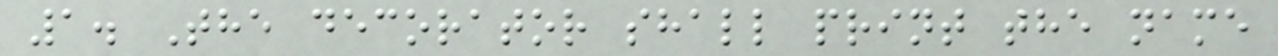1. The decorator shall print the name
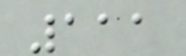111
